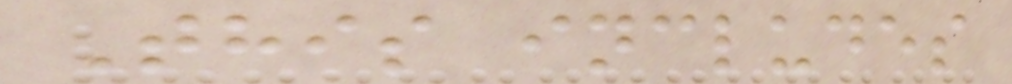This includes
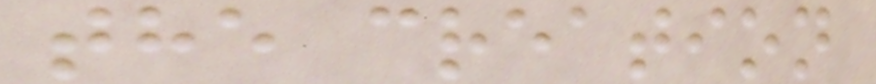the creation
